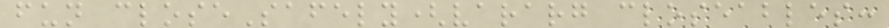fun closeSafely(vararg closeables:
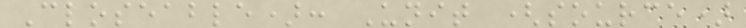Closeable): Unit (source)
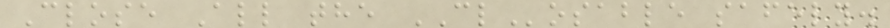Close All the CLosable safely.
